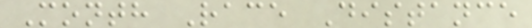Month Race Distance
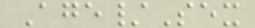Age/Sex
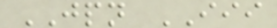JPN III
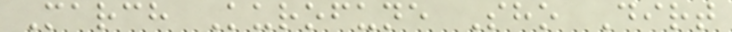March Kurofune Sho Dirt
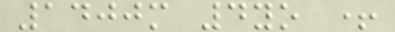1400m 4yo +
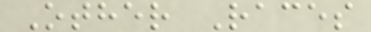Other Races
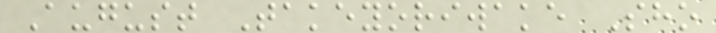August Takeyoriwake Sho
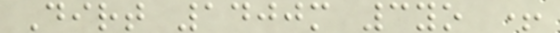Dirt 1400m 3yo +
